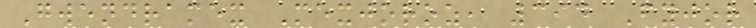Gwendramex Mexjoroz, 394 Fyjor
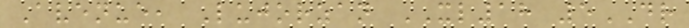Avenue, Lujorzan XL18 5DR
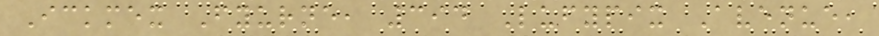Ickmex Fyurne, 394 Lufypix Avenue,
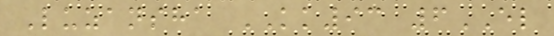Luzansha KK93 6EL
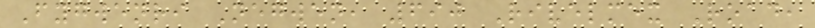Fygwenri Negwen, 690 Rivelmex Road,
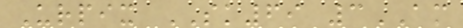Urpix SK69 3AM
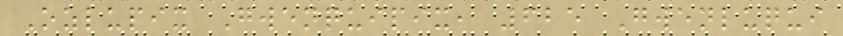Ozlupix Gwenquipix, 625 Gwenluqui
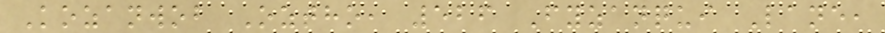Kozanwob Oztho, 526 Fyzanqui Lane,
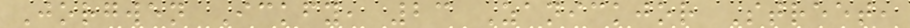Jorgwen Ickfy, 23 Zanickjor Street,
